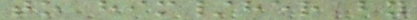to him/her by
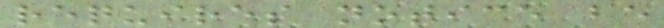requires notice be
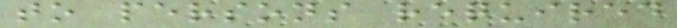to persons required
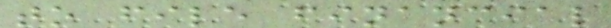to file financial
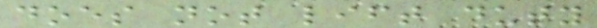does not lift duty
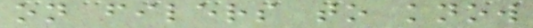on filers to know
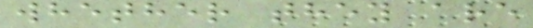whether they are
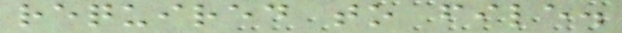required to file.
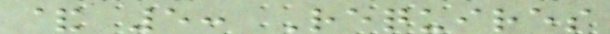& 5: Requires
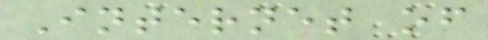Internet of
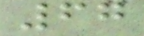67
